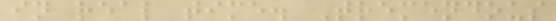in real time. Tremendous
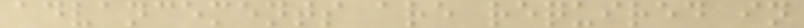advancements are required in
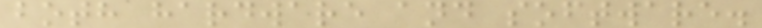both hardware and software.
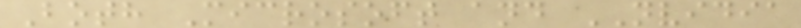Both Microsoft and NVIDIA
